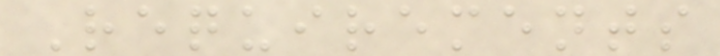Requirements
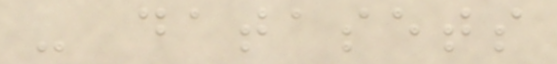- datasets
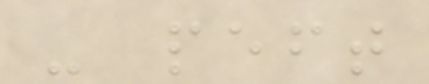- peft
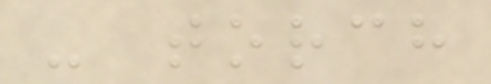- torch
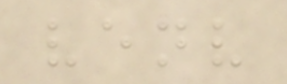venv
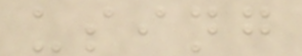using
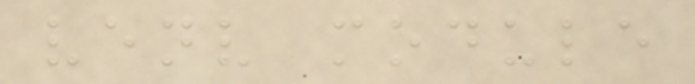venv module
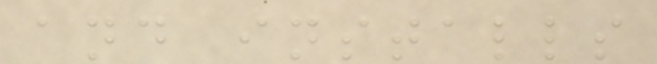and installs
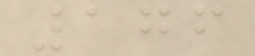176
